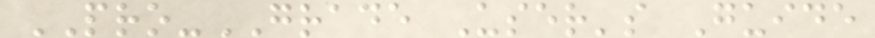PRO-GRADE User's Guide
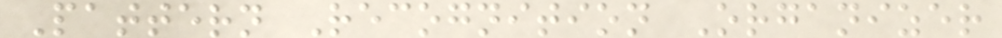Pattern Recognition Organizer
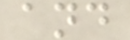and
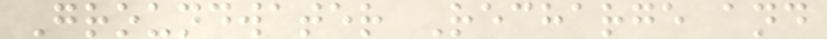Groundwater Recharge and
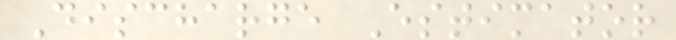Discharge Estimator
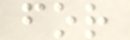for
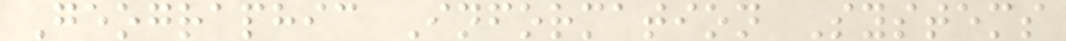Geographic Information Systems
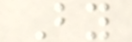By
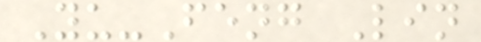Yu-Feng Lin
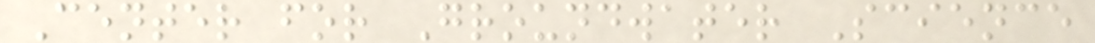Center for Groundwater Science
